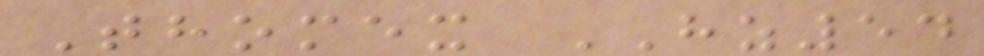Thomex HZ54
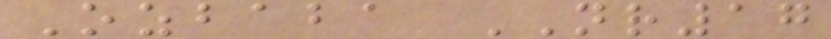Ozbaba NR17
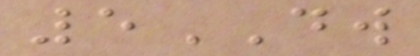5DW
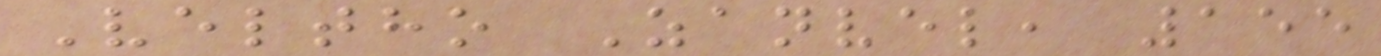Veltho Zanvel, 155
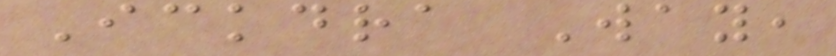Ickdra Way,
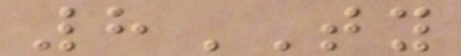8TY
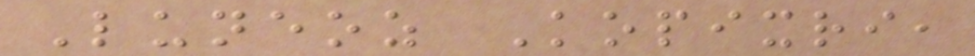Luneoz Kopixri,
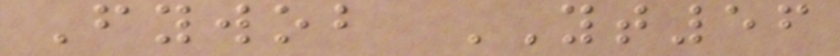Fywob YT56
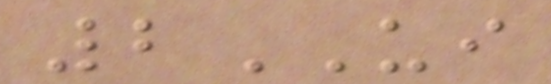2UI
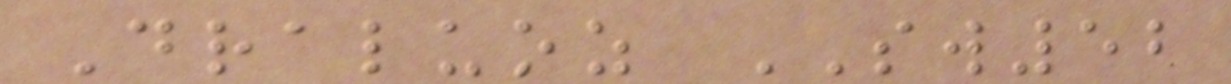Draluoz SW52
